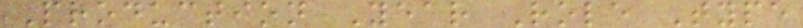Production Year Role Type
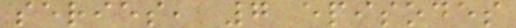series, 7 episodes
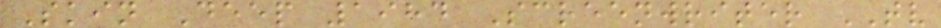Skin Deep 1984 Screenwriter TV
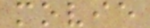movie
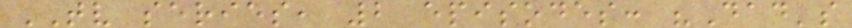TV series, 2 episodes: "Dad's
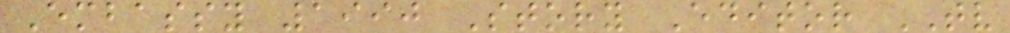Embassy 1990 Story Editor TV
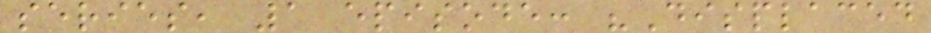series, 1 episode: "Displaced
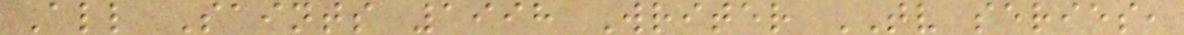All Saints 1998 Writer TV series,
